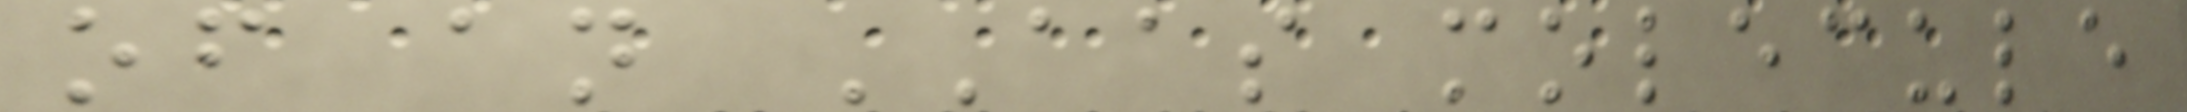of an AAS molecule
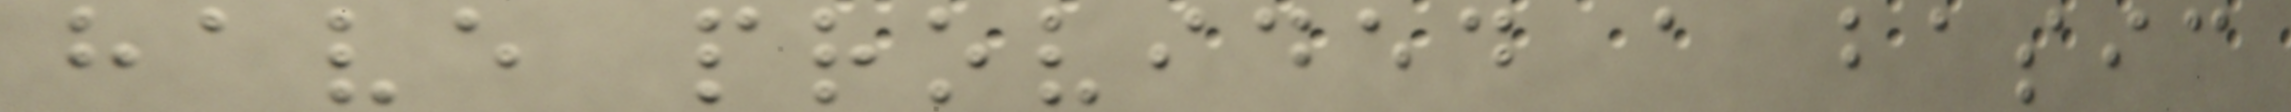have provided a basic
